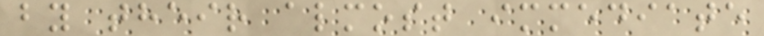by their almost immediate
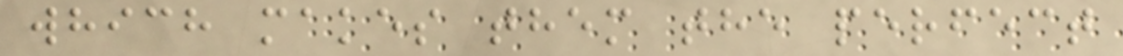which makes them the perfect
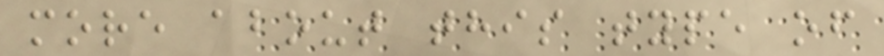more about this type of
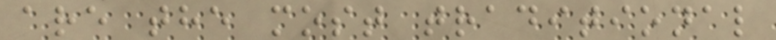are the most traditional
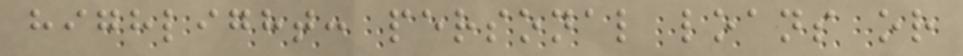highlight: personal loans or
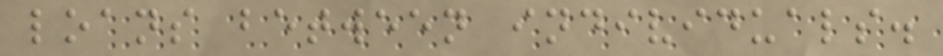loans between individuals.
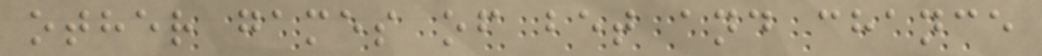other games of bet and chance
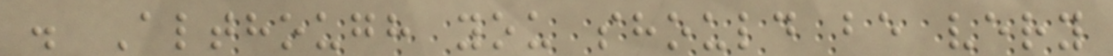. Although you should be very
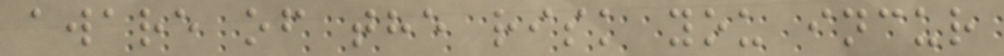aware of the risk you incur
